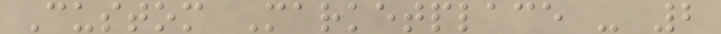Custom Marketplace - 2
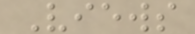Views
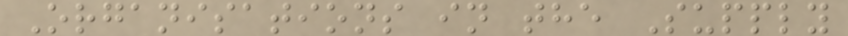Organisations in the Supply
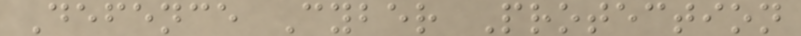Defence Cyber Protection
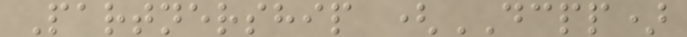Partnership (DCPP)
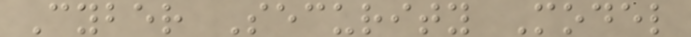Cyber Security Model
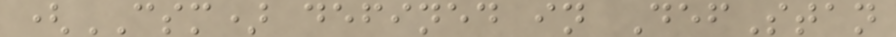(CSM) defined in DefStan
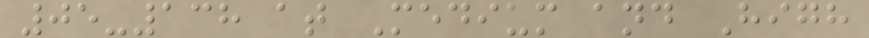05-138 at Medium and High
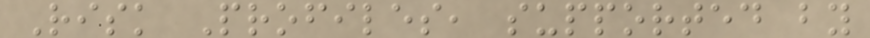Risk Profiles, supported by
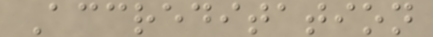Accreditation
